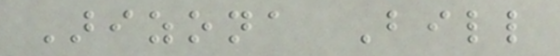Arizona Bill
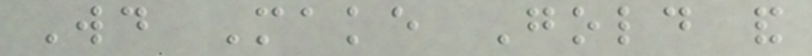Would Make Gold and
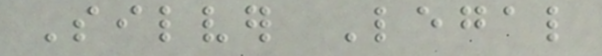Silver Legal
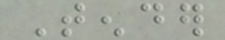Tender
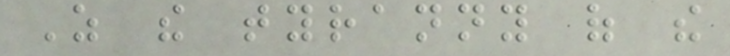As the tyranny of the
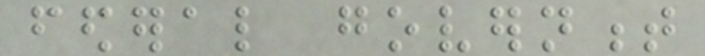federal government
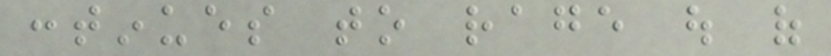continues to rage out of
